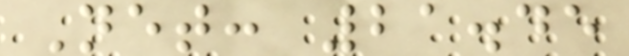Net: 21.45
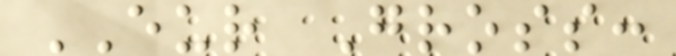EUR Gross:
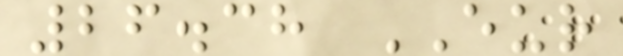26.38 EUR
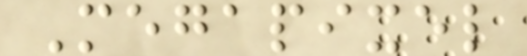Megapixel
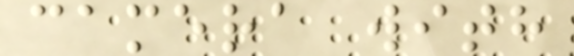camera with
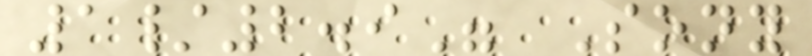1/2.9" Sony
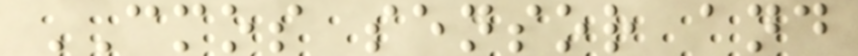CMOS sensor and
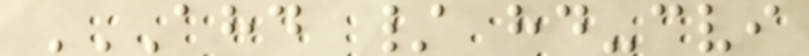AHD / HD-CVI
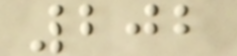202
